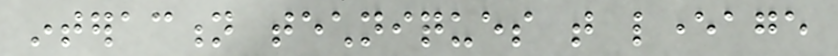interaction techniques that leverage
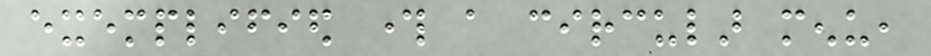exemplified through a circular menu,
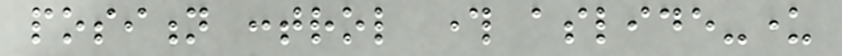position control through aslide-under
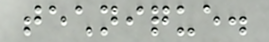technique.
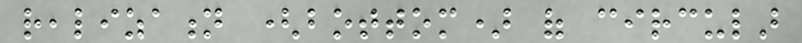realization (bottom) of circular
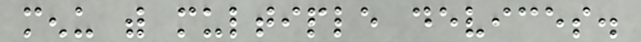menu with multiple devices.
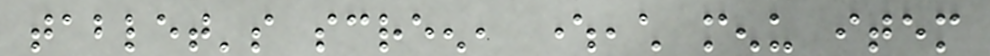tablet's screen, whereeach menu item
